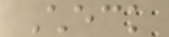Check
